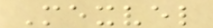Mexvel
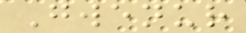Gwenur
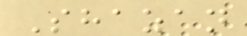Shazan
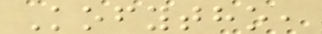Kofytho,
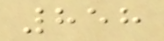858
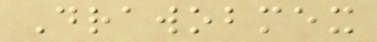Drawobmex
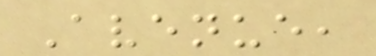Avenue,
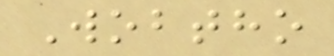Wobtho
